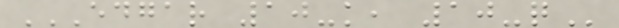EDGAR 10-K, 10-Q
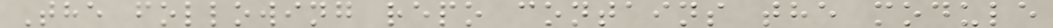The following repo contains the module
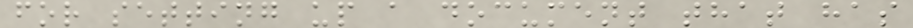for setting up a document that has
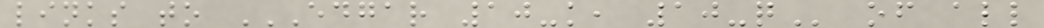links to EDGAR 10-K, 10-Q of all
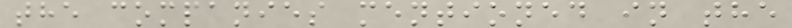the companies mentioned in the
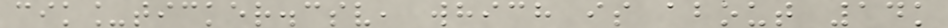cik_ticker.csv, which is about 14k
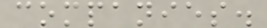companies.
